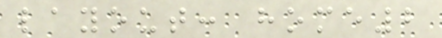layout: home2
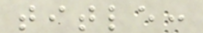title:
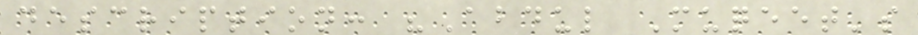description: "Abdul Muqeet's
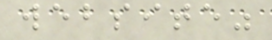website"
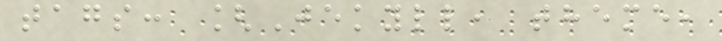tags: [Jekyll, theme,
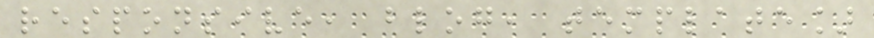responsive, blog, template]
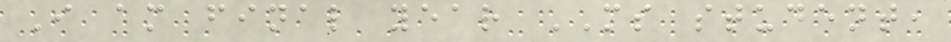I am final year MS student,
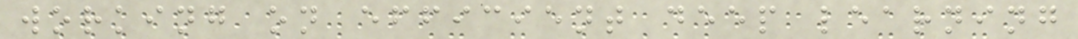working on efficient deep learning
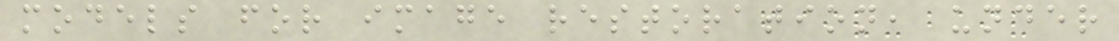models for image restoration, under
